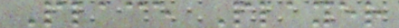Place Player
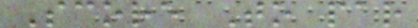Score To par
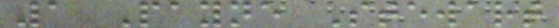1 Payne Stewart
